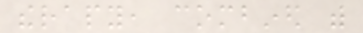therapy, combined with
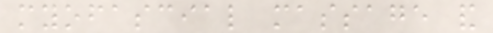myofascial massage and
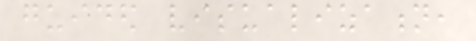guided visualization,
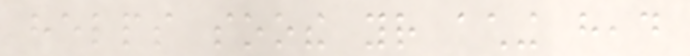helps soothe your aching head
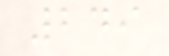249
